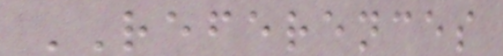REFERENCES
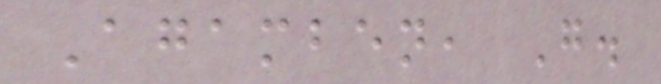Agamben, G.
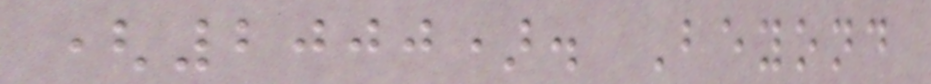(2000). Beyond
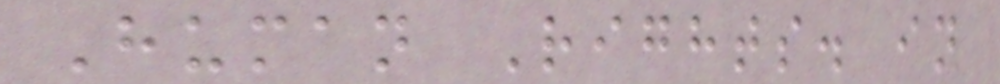Human Rights. in
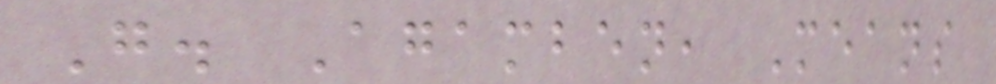G. Agamben, Means
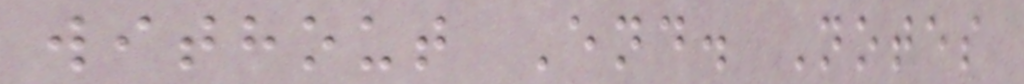without End. Notes
